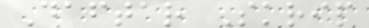Daftar Skrip
